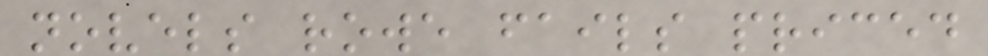novels rowe fails priced
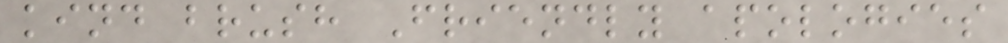kind brush Friendly apologies
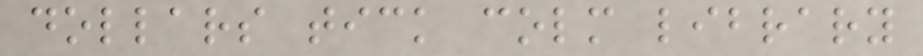dollars tick colm library
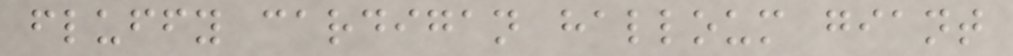fluffy cardigan halloum giant
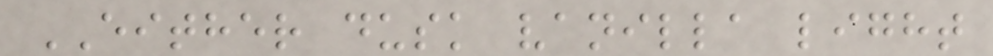EITHER dusk vanilla light
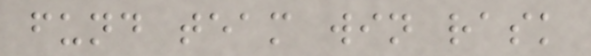fund team win rask
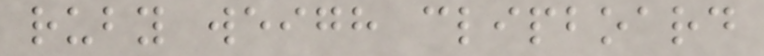ruby weigh clipboard
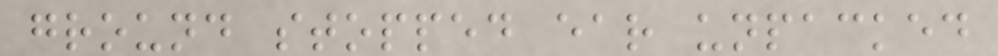ground stopped ear unpacked
